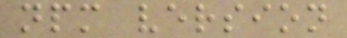npm version
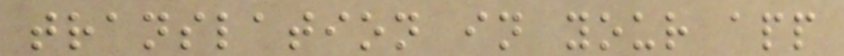translation in your app
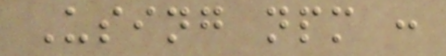Using npm :
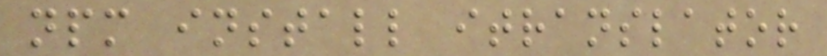npm install itranslator
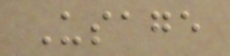Usage
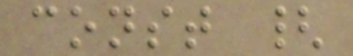const {
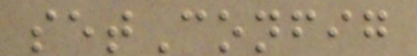setConfig
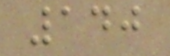140
